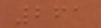261
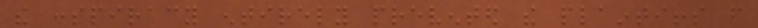the conspiracy entirely prevented the plaintiffs from
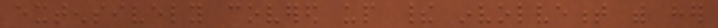extensively covered up their involvement with her
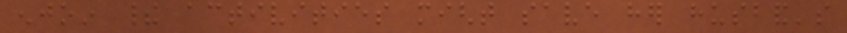enjoin their activities might save her husband's
